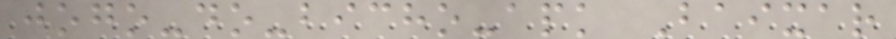jogo-do-bicho-apk Baixar
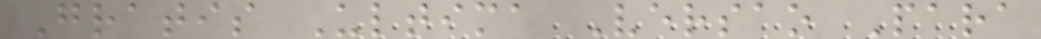Gratis Ultima Versao Para
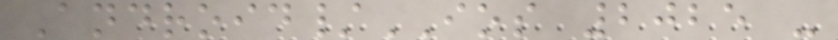Android/IOS 2025 -
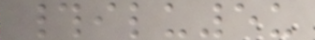#ilu5u
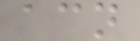acn
